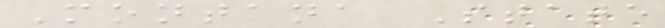Montana State
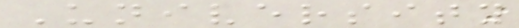University
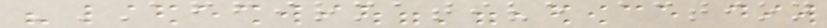AFFIRMATIVE ACTION
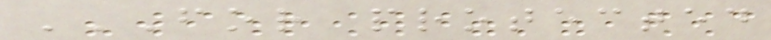FOR PROTECTED
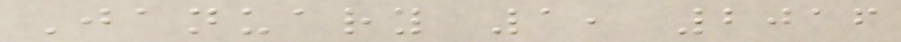January 1, 2016
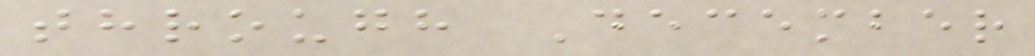through December
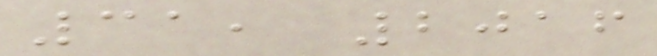31, 2016
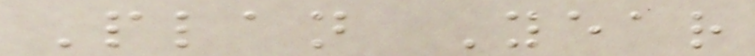Plan Year
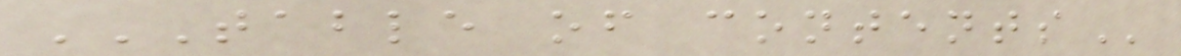TABLE OF CONTENTS
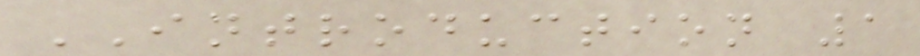INTRODUCTION 1
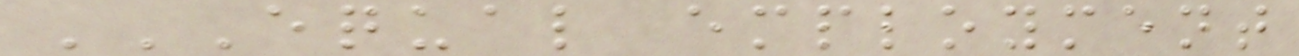EQUAL EMPLOYMENT
